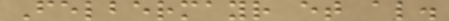Felbermayr et al.
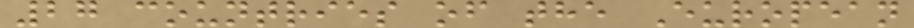27 countries of the European
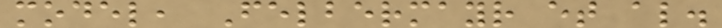model, Felbermayr et al.
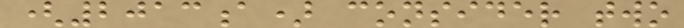(2013a) consider two
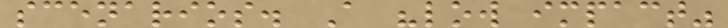scenarios. A "low impact"
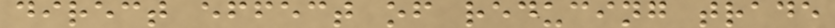direct effect of reducing trade
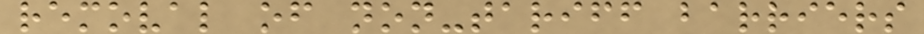removal of non-tariff barriers
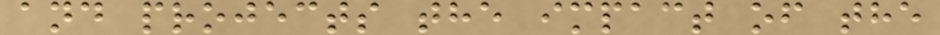and projects the impact of the
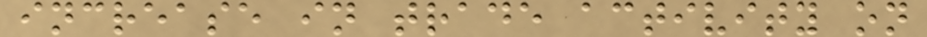increase in trade activity on
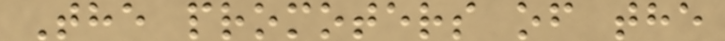The promoters of the
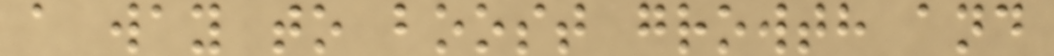a way to boost growth and
